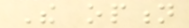The option
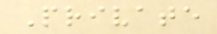Private
